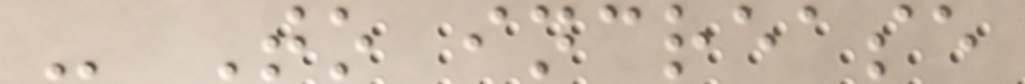- To increase
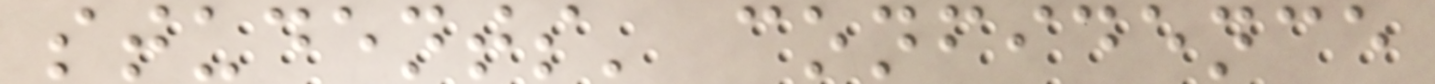students' confidence
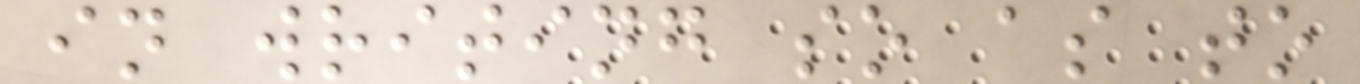in writing so as to
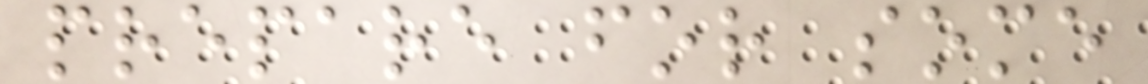prepare for some
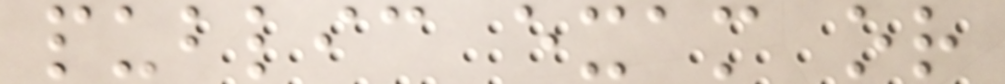public exam or
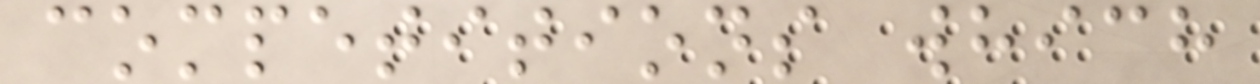competitions which
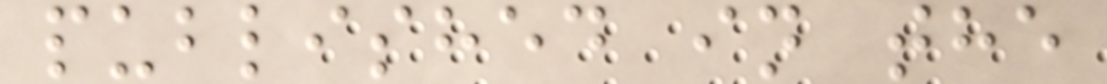published in the
